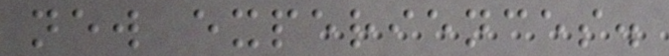new experiences.
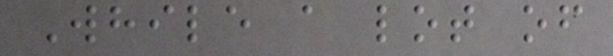While a lot of
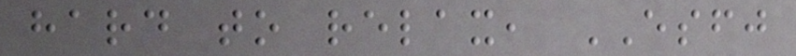hard to relax, ESFJ
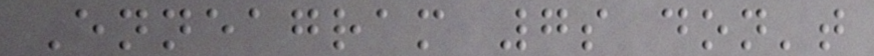Enneagram 7s don't
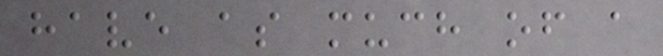have as much of a
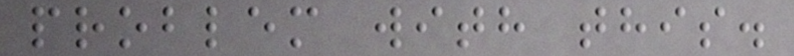problem with this.
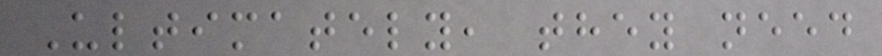Ultimately, they need
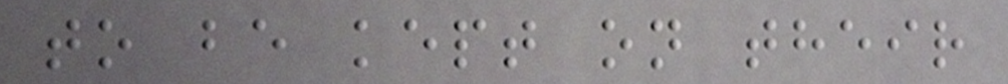to be kept on their
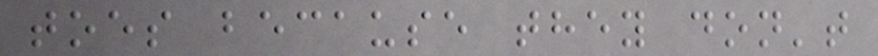toes because they don't
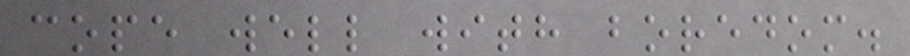cope well with boredom.
